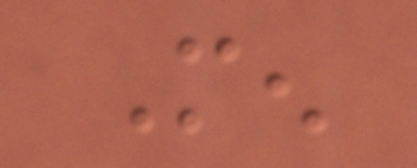Men
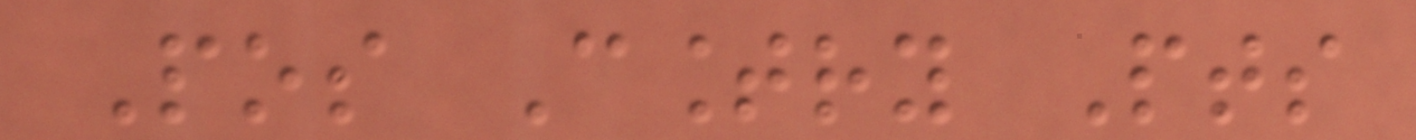Pos Country Pts
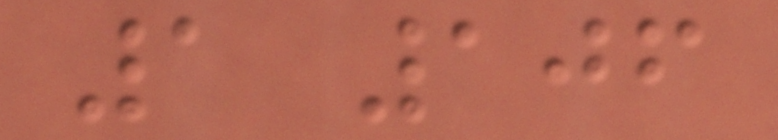1 106
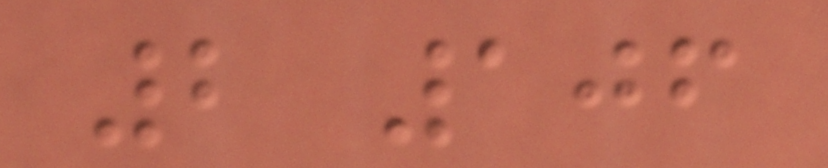2 106
